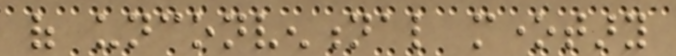of unconventional monetary
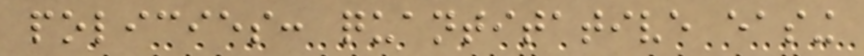policies: quantitative easing
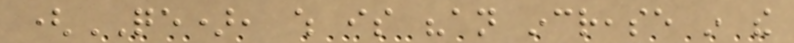(QE), which is "an increase in the
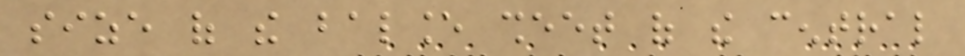size of the balance sheet of the central
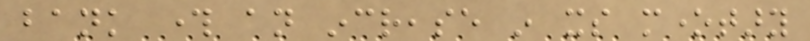bank through an increase in its monetary
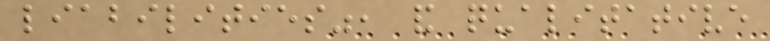liabilities", and qualitative
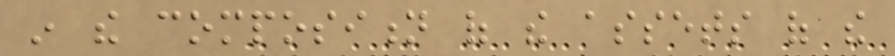in the composition of the assets of the
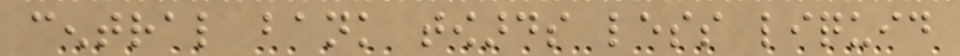central bank towards less liquid
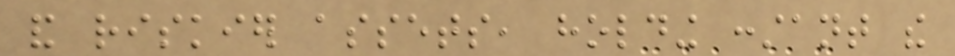and riskier assets, holding constant the
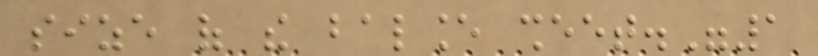size of the balance sheet."1
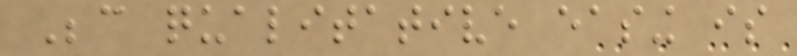Because qualitative easing is
